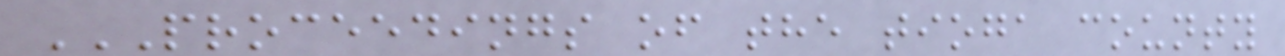PROCEEDINGS OF THE TIOGA COUNTY
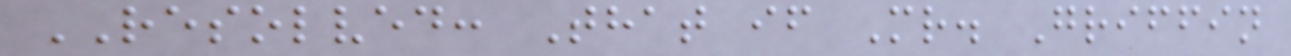RESOLVED: That if Mr. Griffin
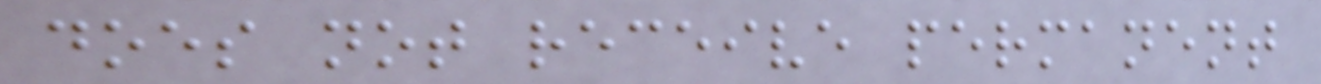does not receive permanent
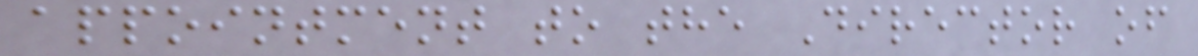appointment to the Director of
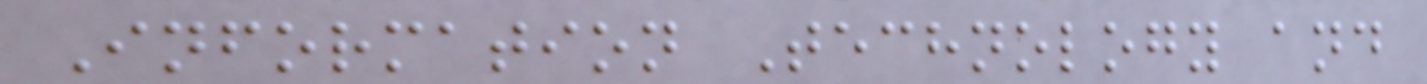Information Technology and
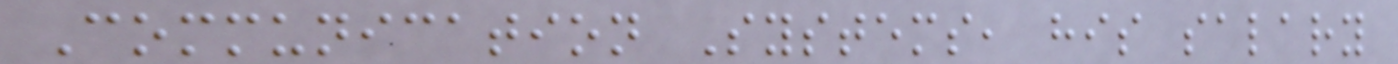Communication Systems, his salary
